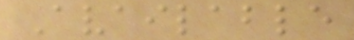Available
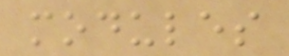modules
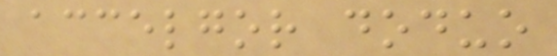accelgor doduo
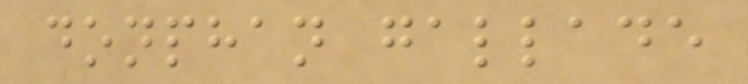donphan gallade
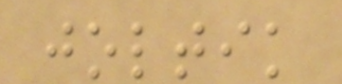joltik
